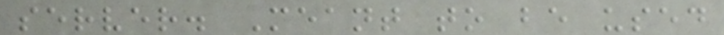server. Meant to be used
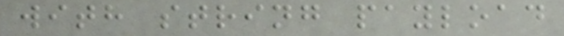with string payload
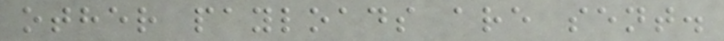other payloads are sent.
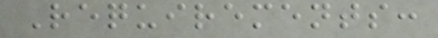Requirements:
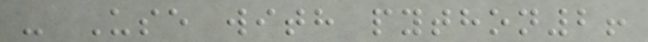- Use with python2!
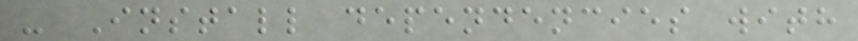- Install dependencies with
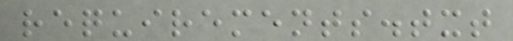requirements.txt
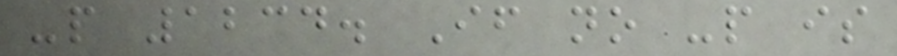-p 1234. If no -p is
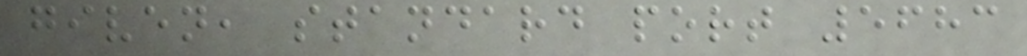given, standard port 5683
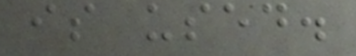is used.
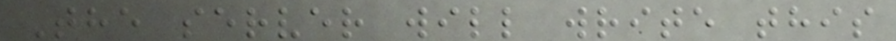The server will write this
